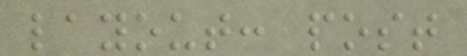layout: post
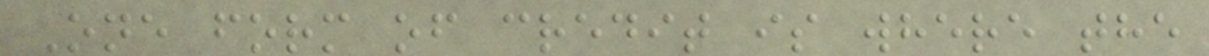One form of credit is where the
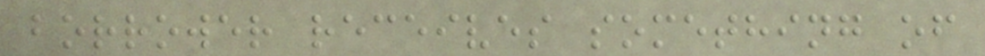borrower receives something of
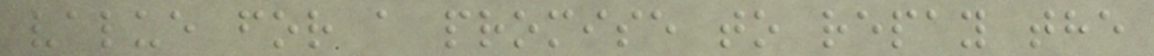value for a promise to repay the
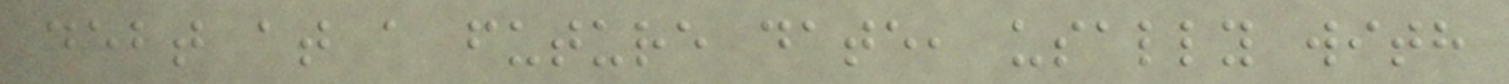debt at a future date, usally with
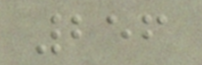256
